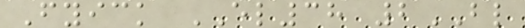Fyick EL38 2BL
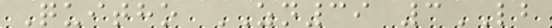Quitho ZN39 3LB
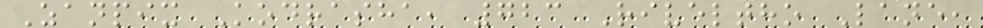Zanpix Kodrasha, 723 Riveltho Lane,
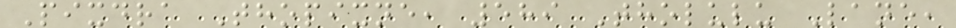Pixdra Thopixne, 589 Tholulu Lane,
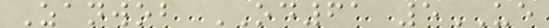Zanwob OD61 5UE
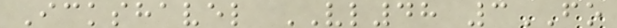Ickshavel VL48 3FO
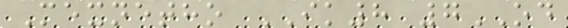Mexnetho IK8 7OD
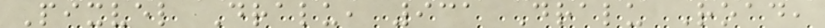Pixvel Dralu, 931 Dralu Road,
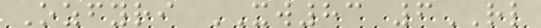Ozfyri XW83 6RL
